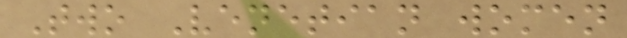Two Venetian women
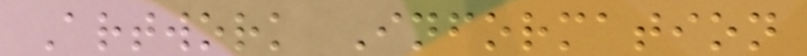Artwork Information
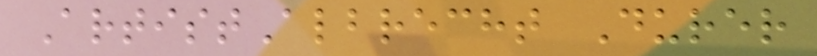ArtistAlbrecht Durer
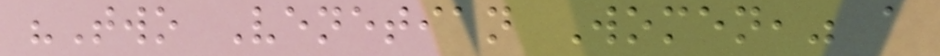"Two Venetian Women," a
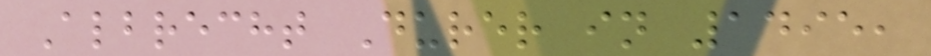Albrecht Durer in 1495,
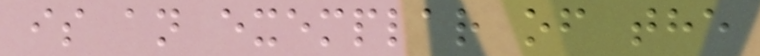is an exemplar of the
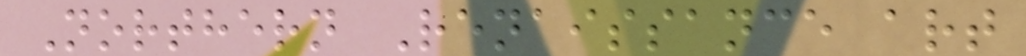Northern Renaissance art
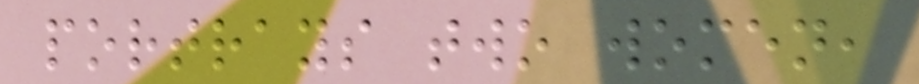portrays two women,
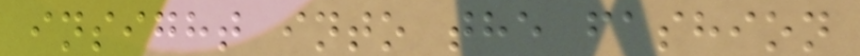insight into the fashion
